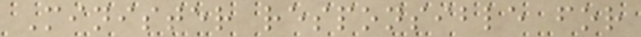Minister responsible for
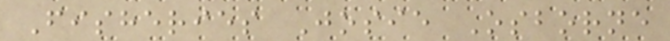Fisheries Josie Osborne
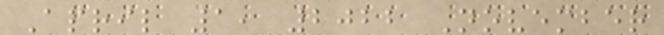April 1, 2022 November
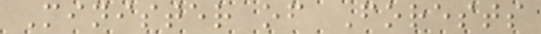Minister of Forests
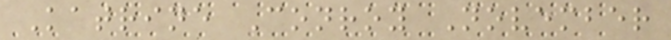Katrine Conroy November
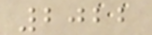2022
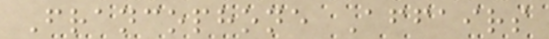Francophone Affairs
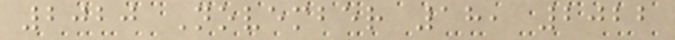2020 November 18, 2022
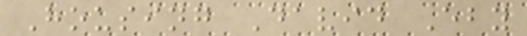Housing David Eby
